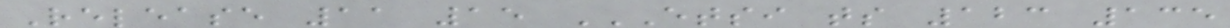Release 11 15 ETSI TS 123 135
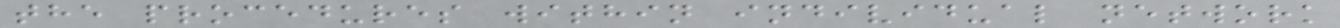the procedures within individual network
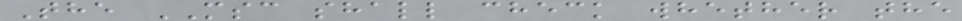The MSC shall check whether the
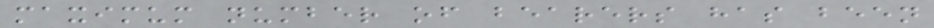maximum number of bearers has been
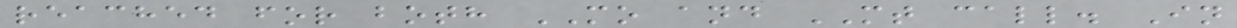reached for both MO and MT call. In
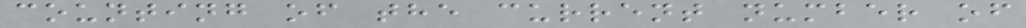counting of the current number of
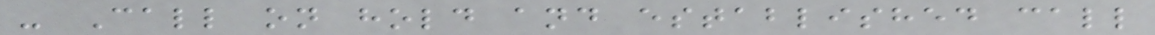- Call on hold and established call
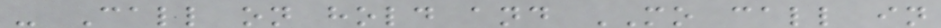- Call on hold and MO call in
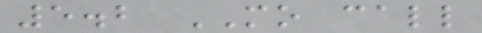5.2 MO call
